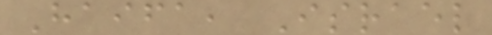Haifa, Israel
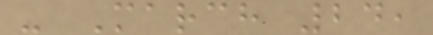- March 24,
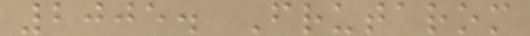2005. Frutarom
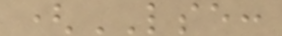(LSE:
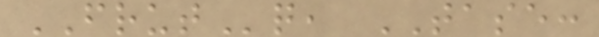FRUTq, TASE:
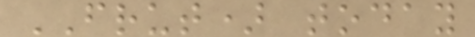FRUT) today
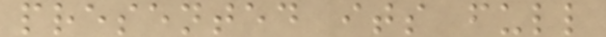presented its full
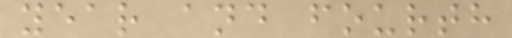year and fourth
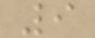9
